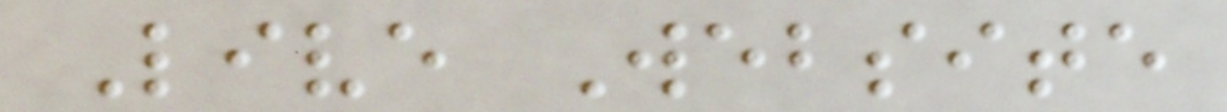Live Website
